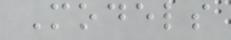Models
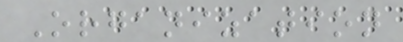Organization
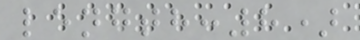length:8)
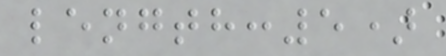length:5)
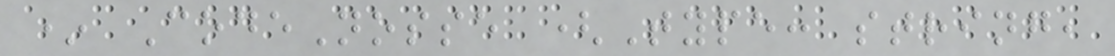* CodeNosse (Type: string,
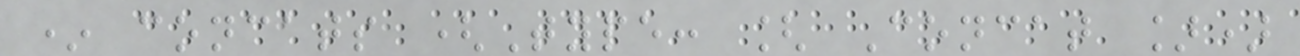* concats (Type: [ Concat ])
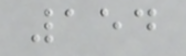154
